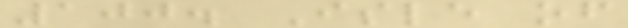100. Isle of
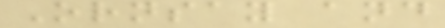Ornsay and
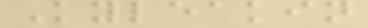Kyleakin
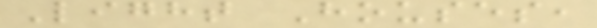Light Houses,
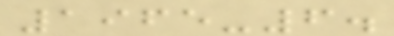1965-6.
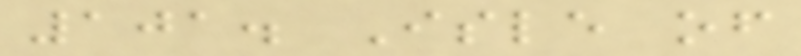101. Isle of
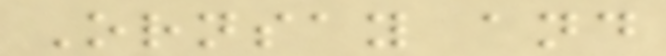Ornsay and
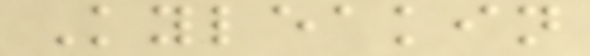Kyleakin
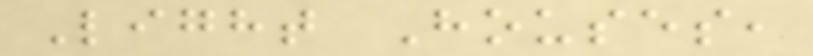Light Houses,
